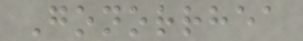Gonorrhea
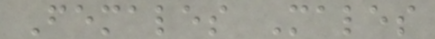Females Males
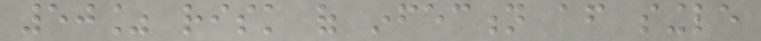50% risk of infection after single
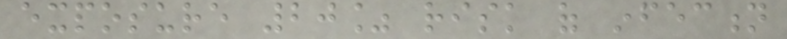exposure 20% risk of infection
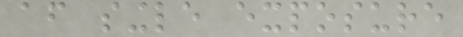after single exposure
